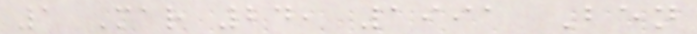1 Mar 24, 1991 Ben
